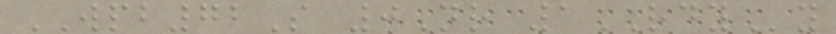WPB72S 0Nr 1RDYy
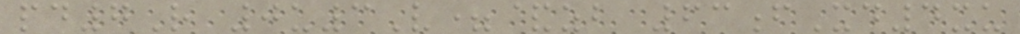pd7R 0u3V=&zb 63fXd4xu
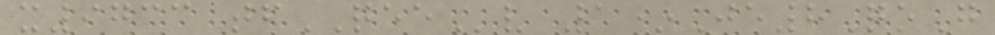x9733 tfQEEv 1*Je8QoG
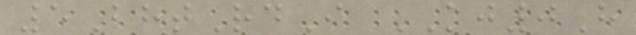5BhtRdI KJ0H
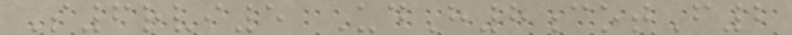S6rvi5 UdH8cotF2
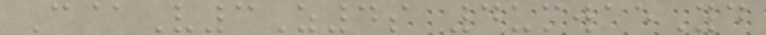C@V3Z4s 4umwaeYd
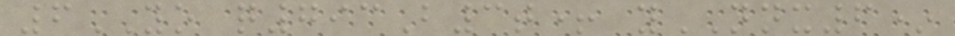6YO q793B3t+ yNNX6*
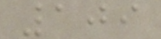109
